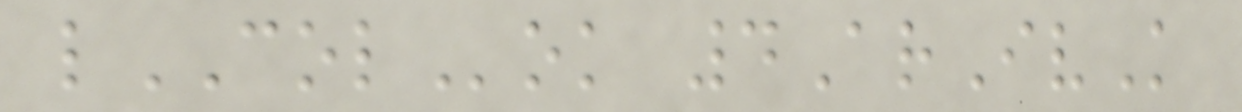lCOLok 4ArIvK
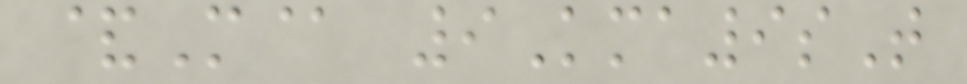&M@ 9Kma9sT
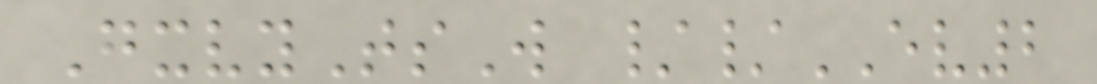GxvyTsW //EV2
